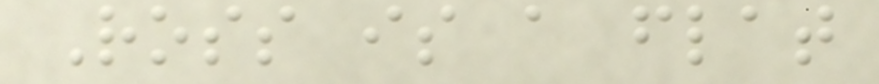Ross is a flat
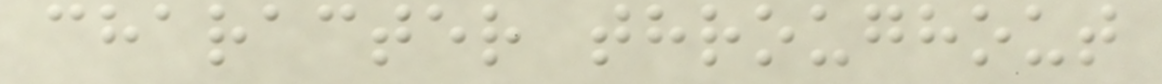character throughout
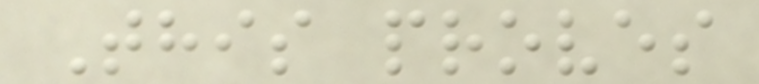This proves
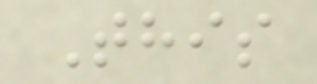This
